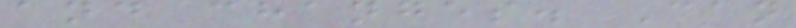and changes. Can
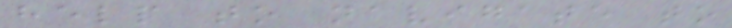help to navigate to
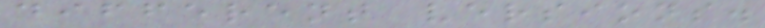different versions.
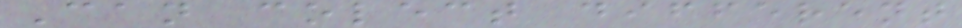Can colect different
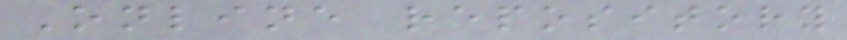Online repository
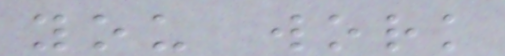you work
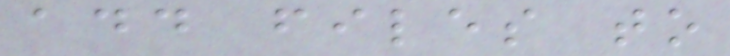add files to
